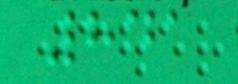841
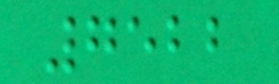7522
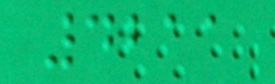4211
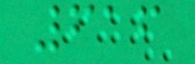616
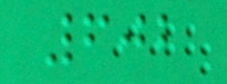602
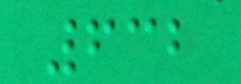632
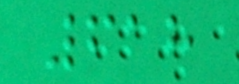618
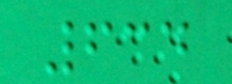634
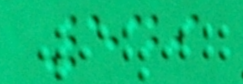549
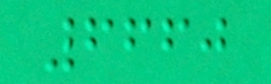6660
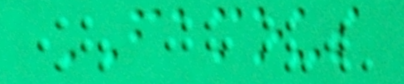FAMOUS
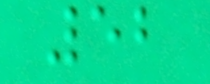52
